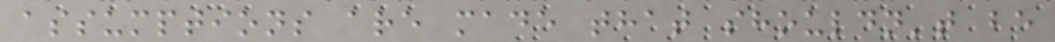assumptions are made that shouldn't be
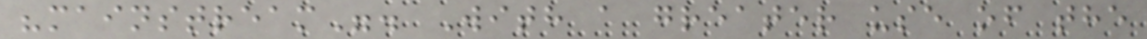"mainstream". With a greater use of the
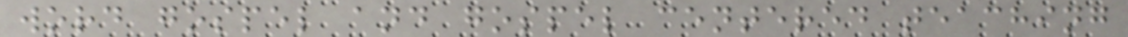word gospel and gospel centered teaching
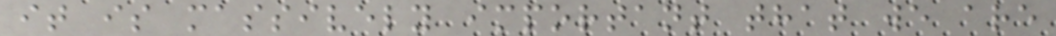it is massively important that we are
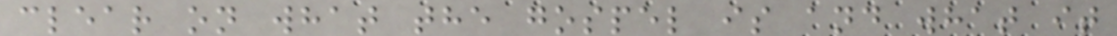clear on what the gospel is and what it
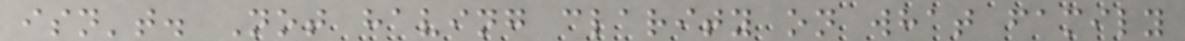isn't. Not having clarity on what family
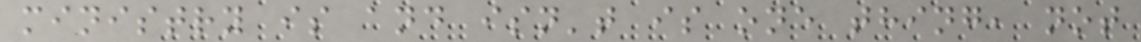ministry is and isn't is one thing, not
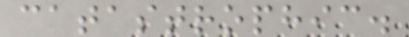catastrophic.
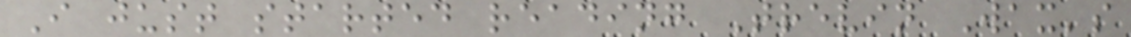I just started reading Trevin Wax's
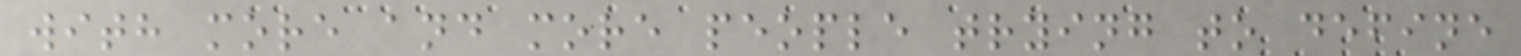with more and more people trying to define
